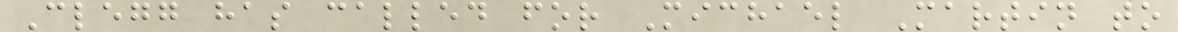Clegg has called for Michael Martin to
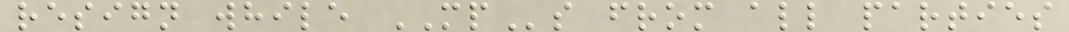resign while MPs from all parties
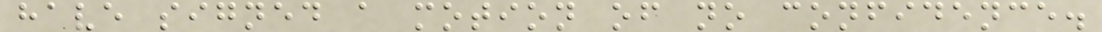have signed a motion of no confidence.
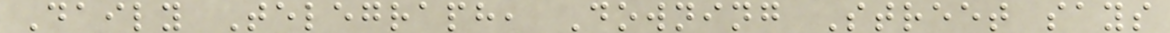Daily Telegraph, Downing Street says
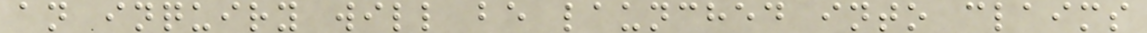an inquiry will be launched into claims
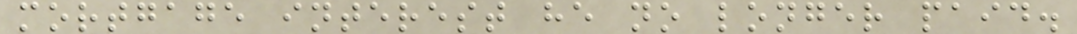mortgage interest he no longer paid.
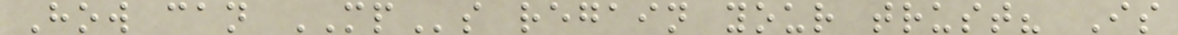How can MPs regain your trust? Is
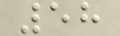58
